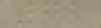72
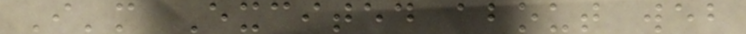I'm Excited about web
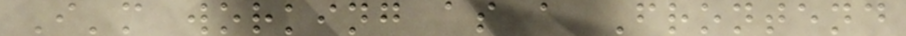I'm working as a Frontend
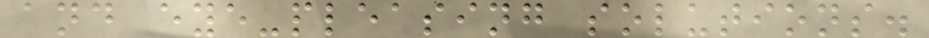and eye-pleasing solutions.
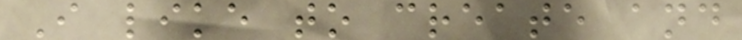I like to create and
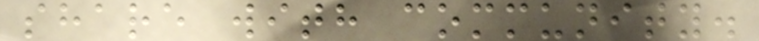share with community.
